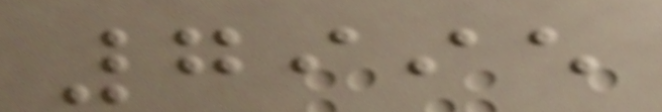7995
